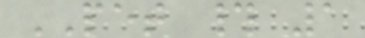PET # 1
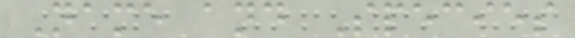Name and Species
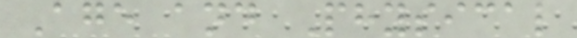Age and Physical
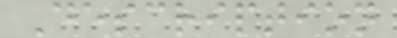Description
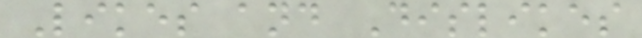Likes and Dislikes
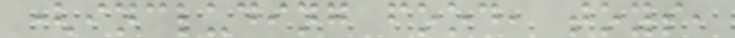(including food, toys,
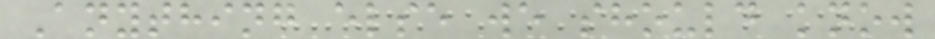Anything else we should know
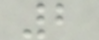2
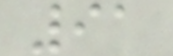91
